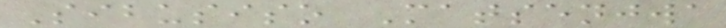Sibusiso Matsenjwa
